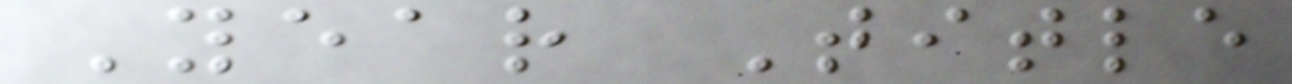Year Title
